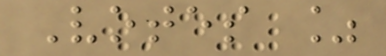Votes %
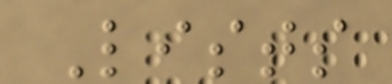Lists
